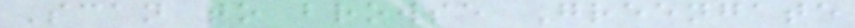Scan to browse Greengate
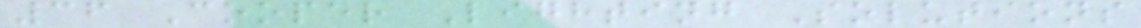36 Cooper Lighting Solutions
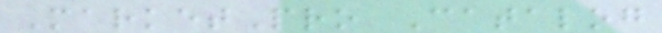MarketPro Catalog
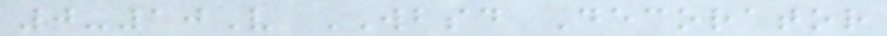0-10V WBSD Decorator
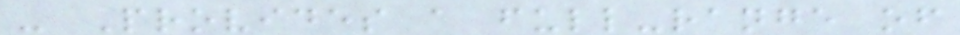- Provides a full-range of
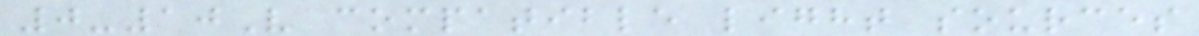0-10V compatible light sources
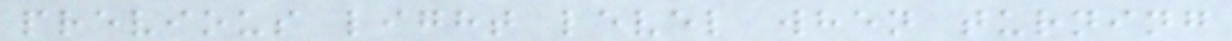previous light level when turning
